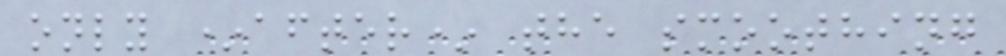only *after* the smoothing
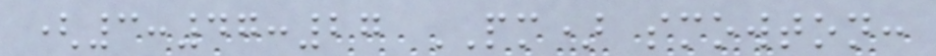(3:47:27 PM) smowton:
